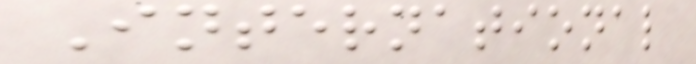International
